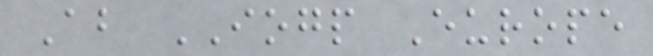About IOGP Europe
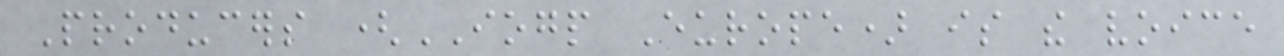Producers (IOGP Europe) is the voice
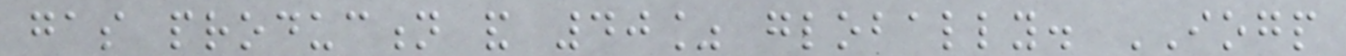gas production and 40% globally. IOGP
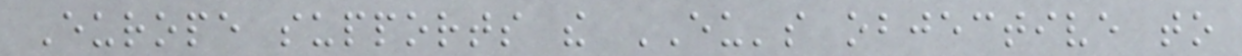Europe supports the EU's objective to
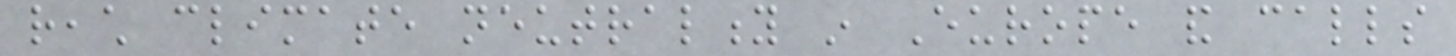reach climate neutrality in Europe and calls
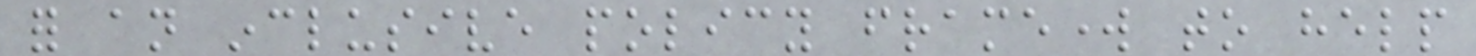for an inclusive policy framework to help
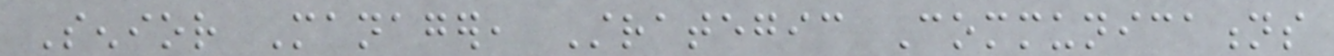Senior Manager, Strategic Communications
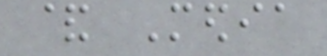& Media
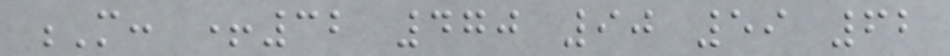M: +32 470 90 59 62
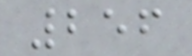256
